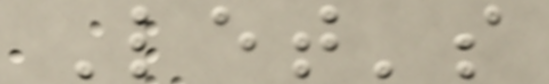Let's
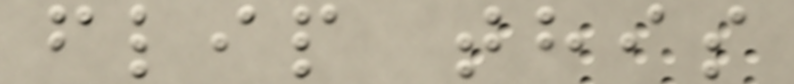flip this
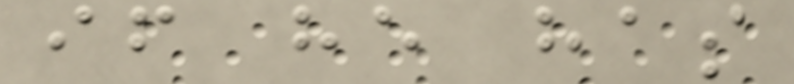if he has
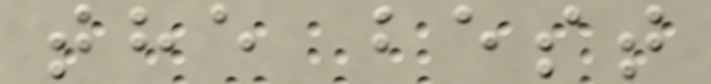the best
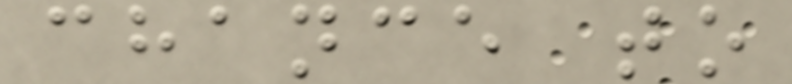chance to
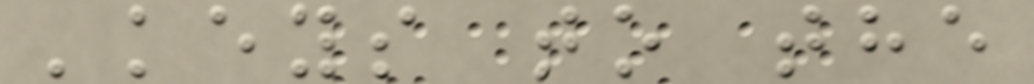'keys to the
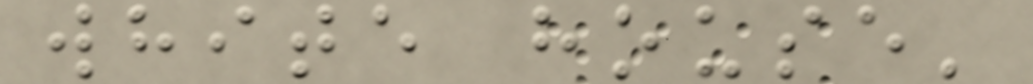white house'
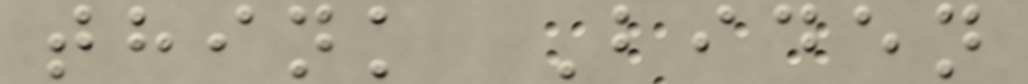think Biden
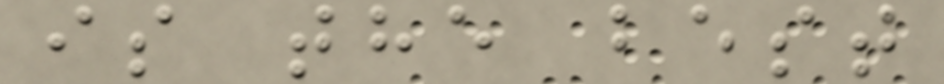is the best
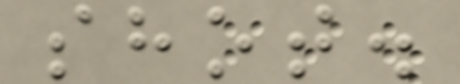shot.
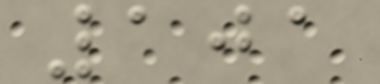101
